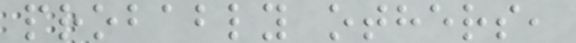probably others,
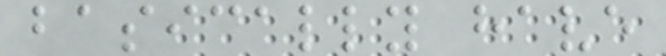basically have
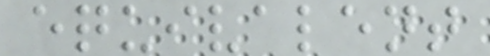equivalent
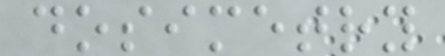dosimetry
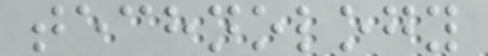technology
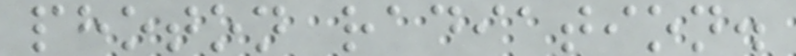photon radiation.
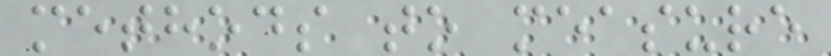methods to measure
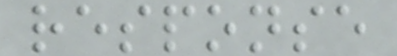response
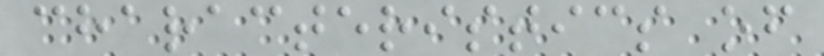characteristics of
